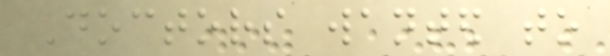Doctors wanted to
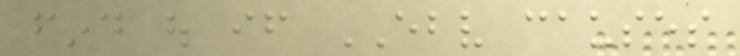find out if EBV causes
